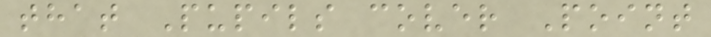that Pupils cover Point
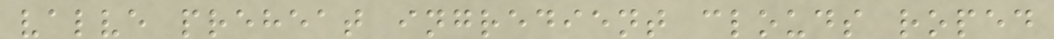valve preheat ingredient clouds roped
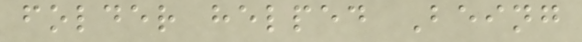folder helped Being
